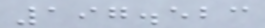197.523
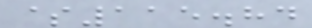$115.84
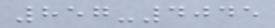857-4045
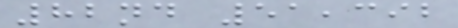82nd 51,392
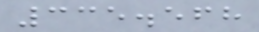335.568
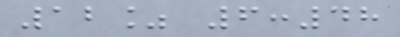12% 6:48
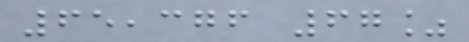65,376 67%
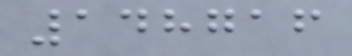148716
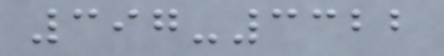397-3322
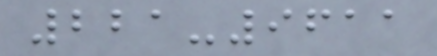221-9611
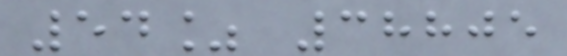54% 38805
